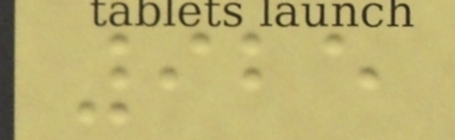925
